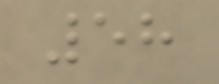58
